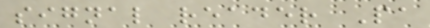signal reader Pa
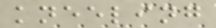kneeling
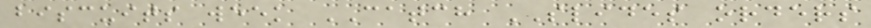biscuits week CATCH SLIDES orders
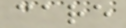care
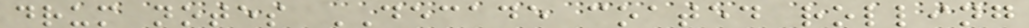drum notes DECADE coated rolling
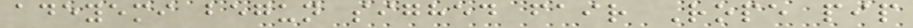adeyemi begun sighed fair Rope pip
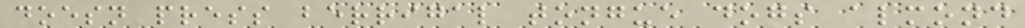doesn press berrigal tongue dogs almond
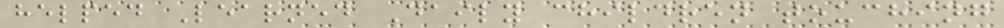helped Learned Daily children touching
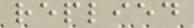replied
